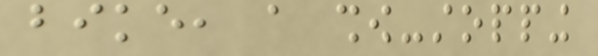bike, a show-stopping
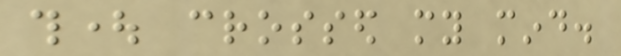thought crossed my mind.
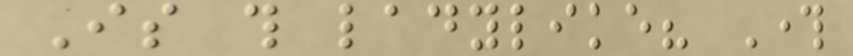Is this ladylike? Through
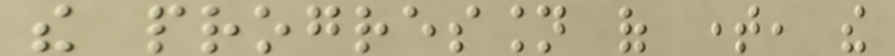the progression of time, the
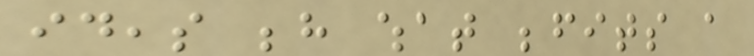ideas behind what befits a
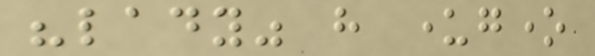"lady" have undergone
